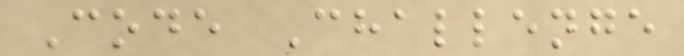Code Challenge
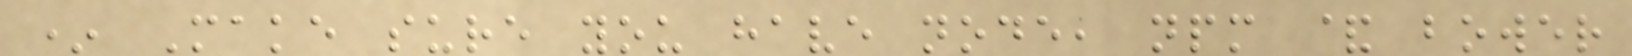* Make sure you have node, npm & bower
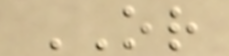OR
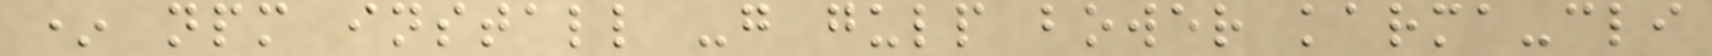* npm install -g gulp bower karma-cli
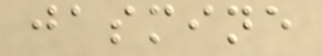jasmine
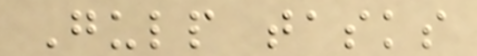Gulp tasks
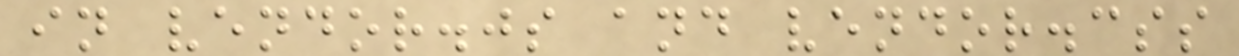in vendor.js and vendor.css
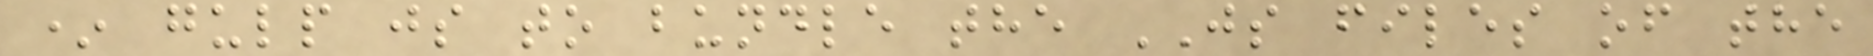* gulp js to bundle the JS files of the
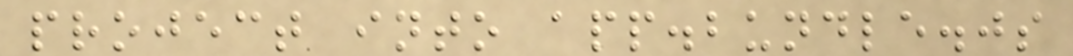project into app.bundle.js
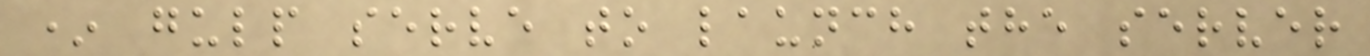* gulp serve to launch the server
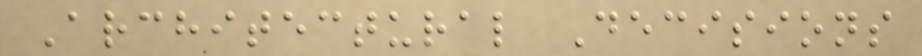Architectural Decisions
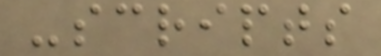-scripts
